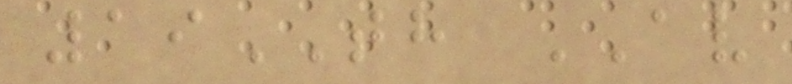19TH AV
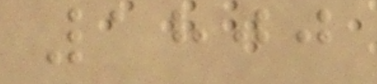1800
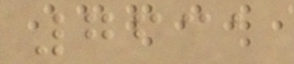7631
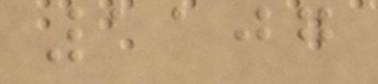1107
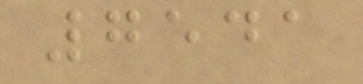7541
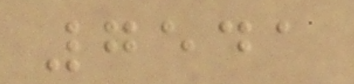7541
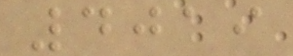4019
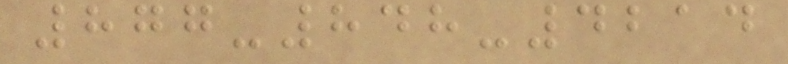877-848-4214
